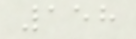158
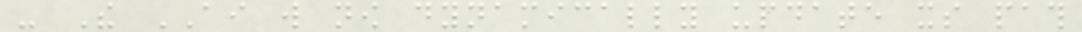- The AI will now dynamically update its path
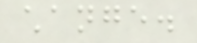change.
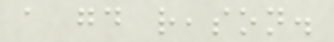a good reason.
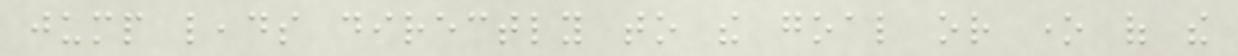jump leads directly to the goal or one of the
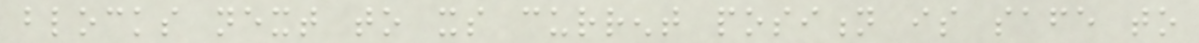blocks next to its current position is safe to
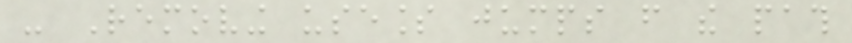- Removing useless jumps from the path
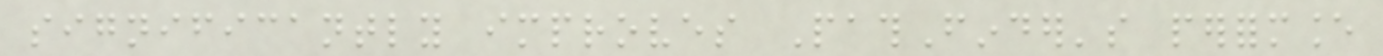significantly improves PathFinder's performance
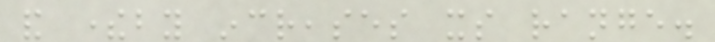and thereby increases its range.
